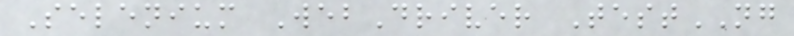Selenium WebDriver TestNG
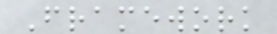Framework
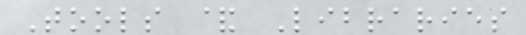Tools & Libraries
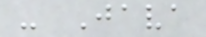- Java
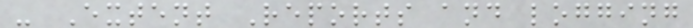- Extent Reports and logging
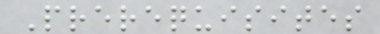Prerequisites
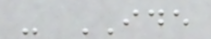- IDE
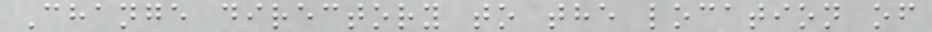Change directory to the location of
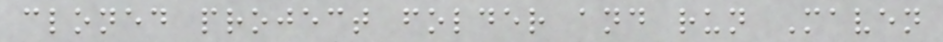cloned project folder and run Maven
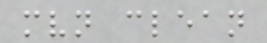mvn clean
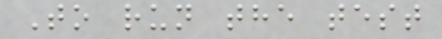To run the test
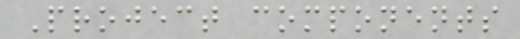Project components
